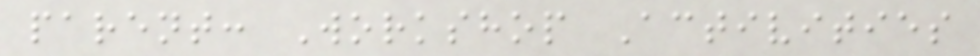parent: Workshop Activities
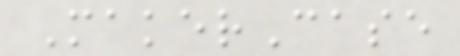MakerCase
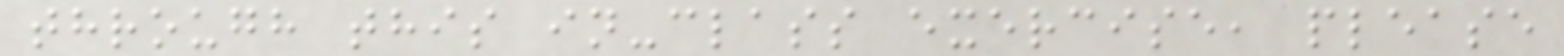through this in-class exercise, please
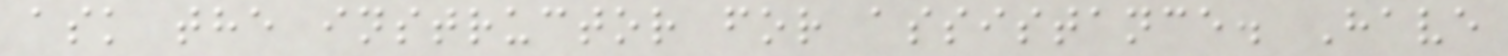ask the instructor for assistance. Have
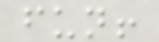fun!
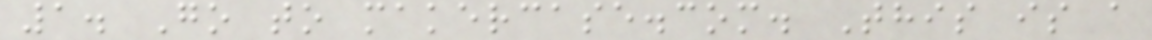1. Go to makercase.com. This is a
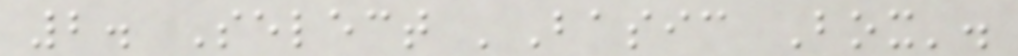2. Select 'Basic Box'.
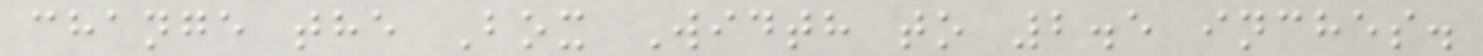change the Box Width to 2.5 inches.
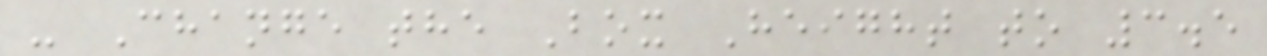- Change the Box Height to 3.5
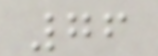76
